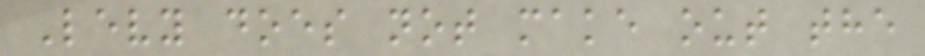Levy does not make out the
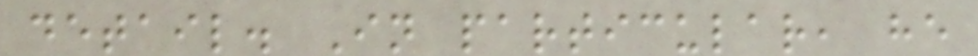detail. In particular, he
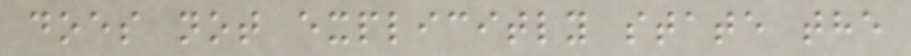does not explicitly state the
